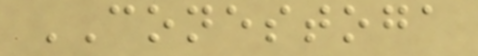CONESTOGA
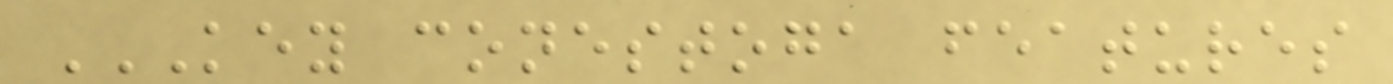KEY CONESTOGA FEATURES
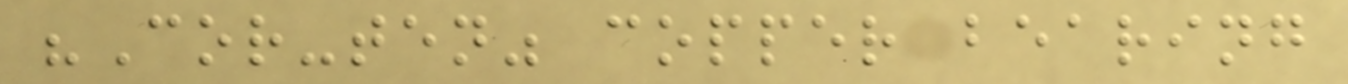"Cor-ten" copper bearing
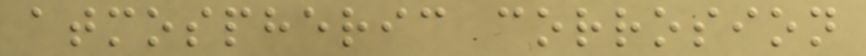atmospheric corrosion
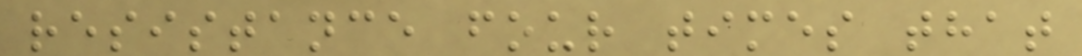resistance four times that
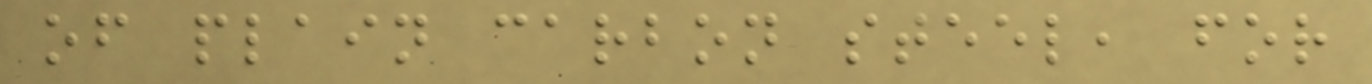of plain carbon steel, for
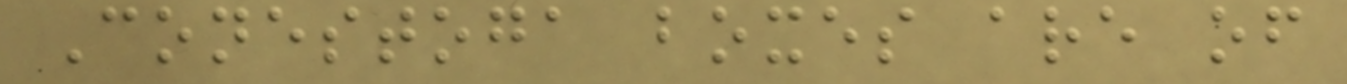Conestoga boxes are of
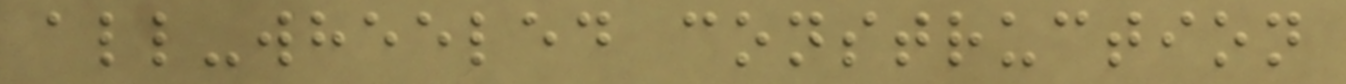all-wheeled construction
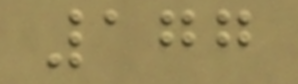177
